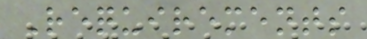Requirements
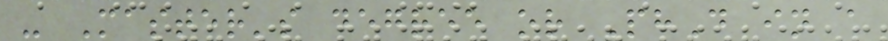- Master's degree or PhD in a
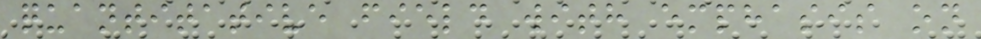quantitative field with emphasis on
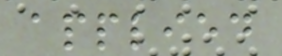applied
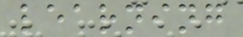learning
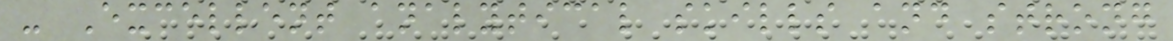- Excellent analytical skills and strong
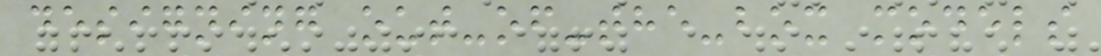designing out-of-the-box models
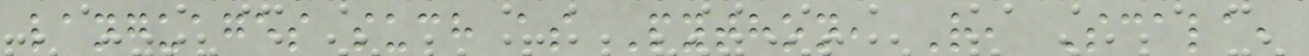languages such as Python, R, Scala,
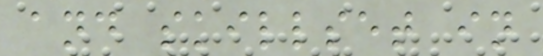and skillset in
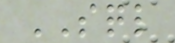SQL
